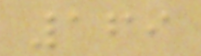169
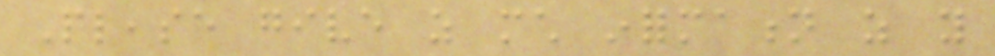Please give as much information as you
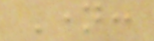Name:
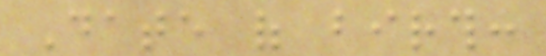Date of birth:
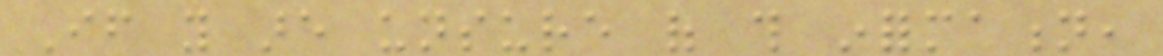If you are unsure of this information,
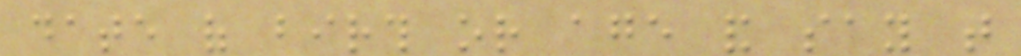date of birth or age and say that
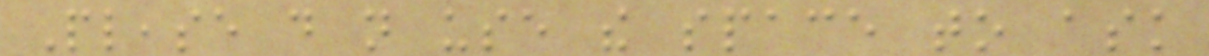Please do not use the space to ask
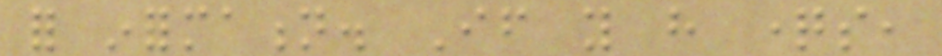for information. If you have questions,
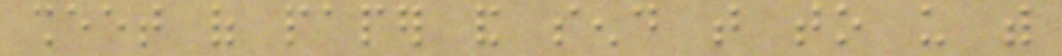sheet of paper and send that to us with
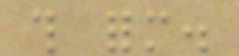this form.
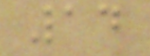14
